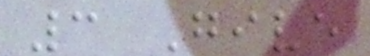3 Give
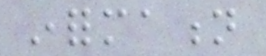information
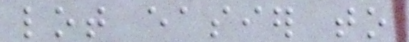lot easier to
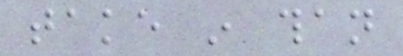take in than
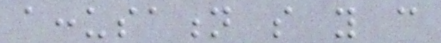accusation so you can
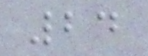24
